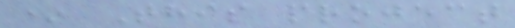* This project
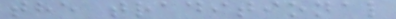the traditional
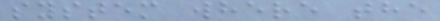system where the
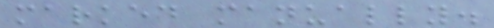marked manually.
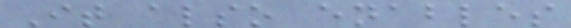It also enables
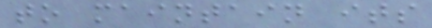to maintain its
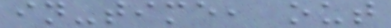in-time, out
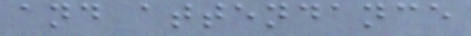and attendance
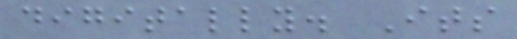digitally. Its
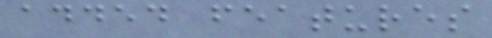added features
